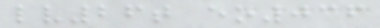lv26t eo036
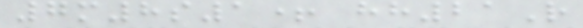7m8s1+ hh21R
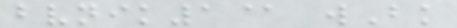bvnik1@ wBk
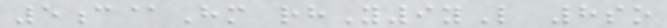5c@Hm rhY9yL 8so
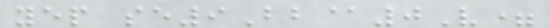yep se9Bb@0V=
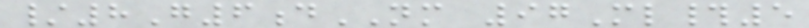/8G6dNM 97Ml#5
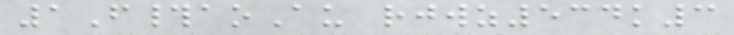1F#aoAu rjwz534k3
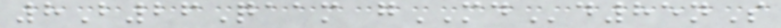8B26Qaam gMDd85nS
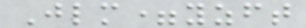Jlm=yzft
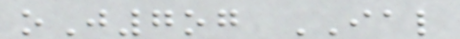oJ7og IAL
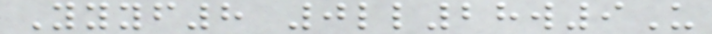Yyyf8 0ll28w9U
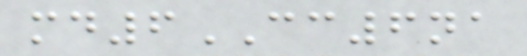md6CC6na
